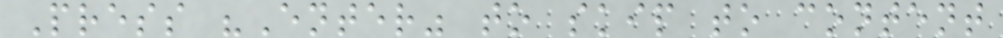Press "Enter" to skip to content
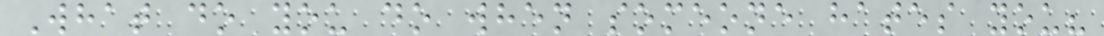What do you do when someone hates you?
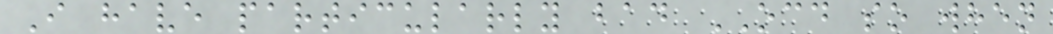I have particularly bad OCD so when
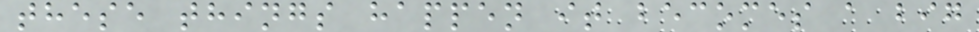these things happen it becomes a big
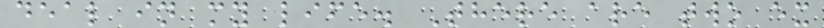deal in my life. There are two ex
